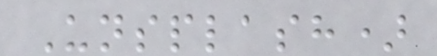Unsplash)
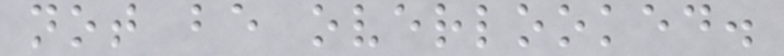not be overlooked.
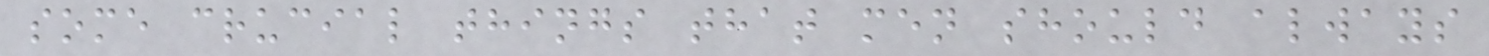some crucial things that men should always
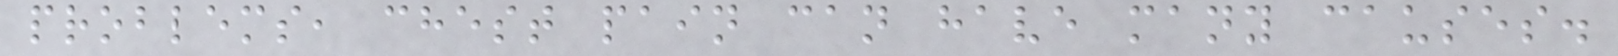problems, chest pain can have many causes.
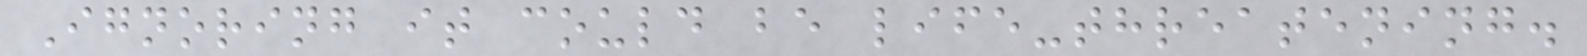Ignoring it could be life-threatening.
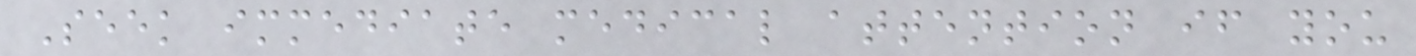Seek immediate medical attention if you
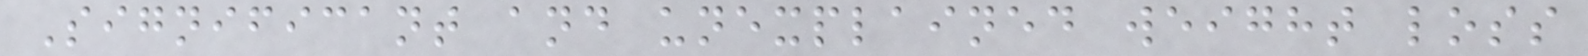Significant and unexplained weight loss
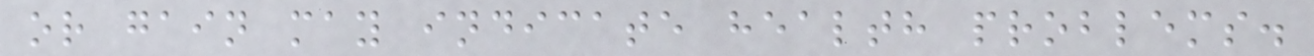or gain may indicate health problems.
